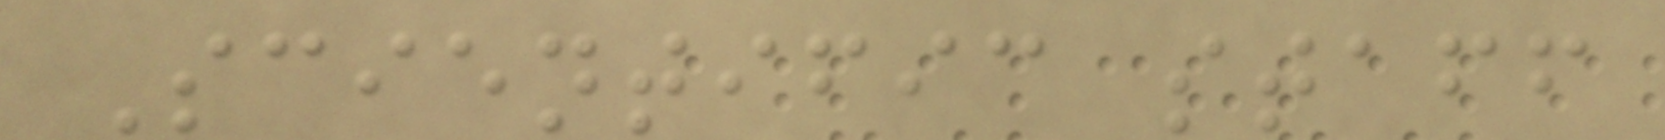Scientific staff
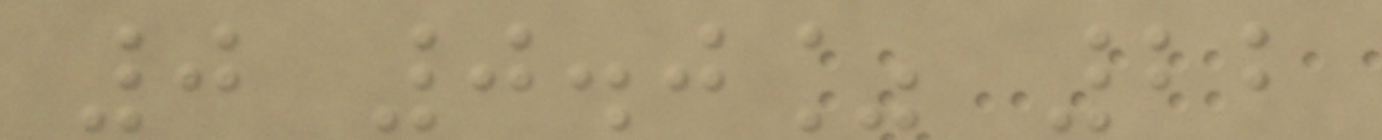0 0.0% 22
